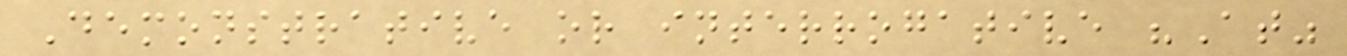Demonstrative or interrogative "At"
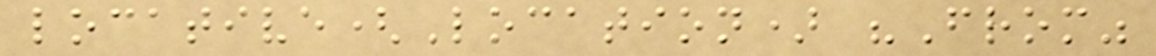locative(Location) "From"
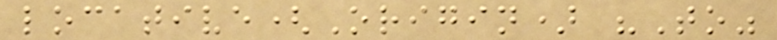locative(Origin) "To"
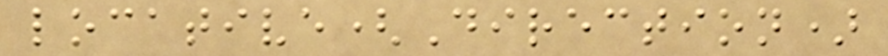locative(Direction)
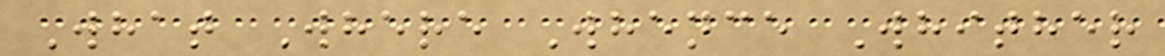What Where Whence Whither
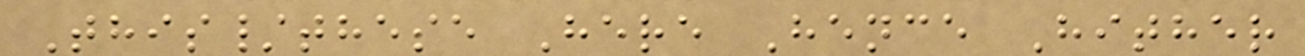This/these Here Hence Hither
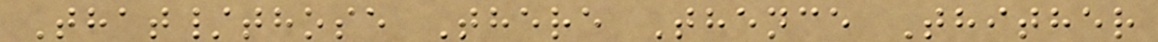That/those There Thence Thither
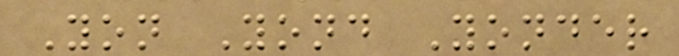Yon Yond Yonder
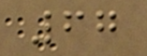67
